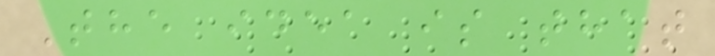The idea is that
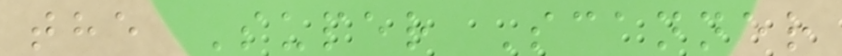the Super Scanner
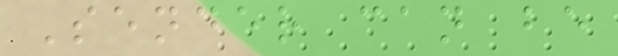Sender can be
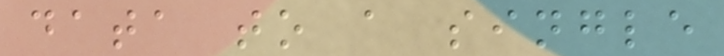data to a single
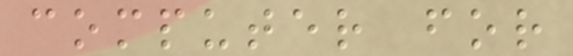computer for
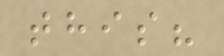this?
